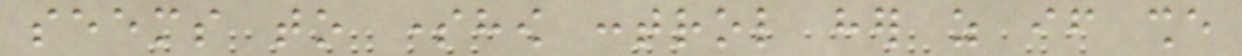seems to somehow control her as if she
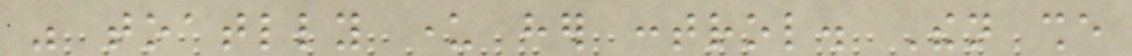was toatlly under her control. Then she
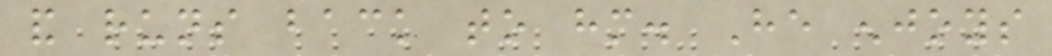and runs back to him. He enjoys
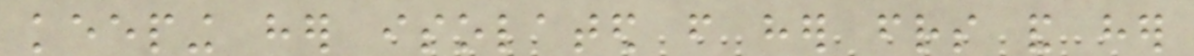keeping her isolated from her friends and her
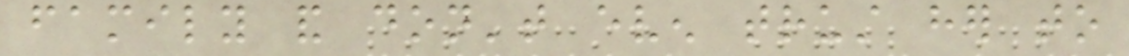family and don't even trust her to
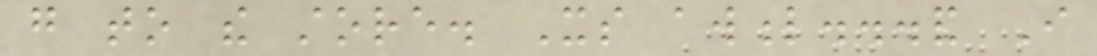go to the store. Its awful...and I
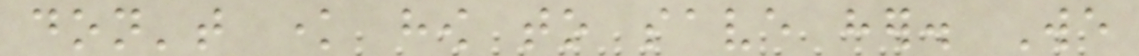don't know how to save her. We
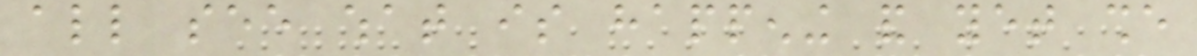all see what is happening and yet she
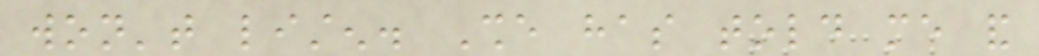won't listen. She has told me and
